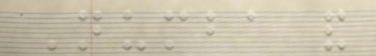Numba and
